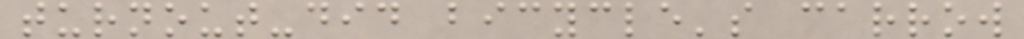turnout-did bicycle's carrow
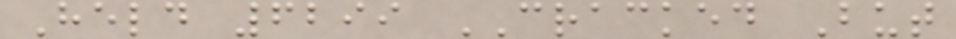Held 6299 CRACKED But
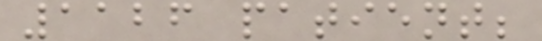1126 patient;
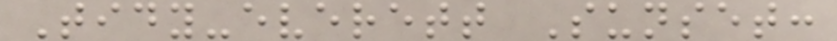Tidy-everett Sunset:
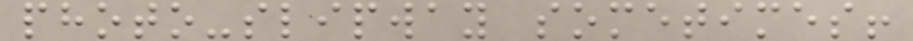photo-slipway sometimes!
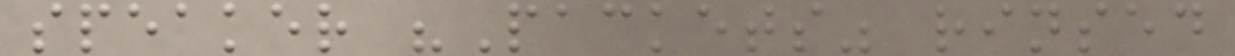speaker "Packets" rinsed
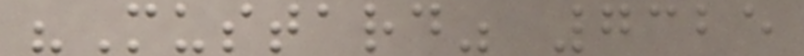"Mustard" 7325
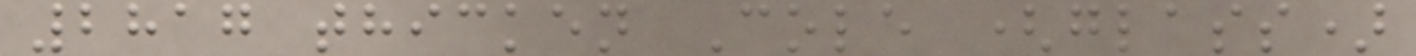2817 thicken Cole (glass)
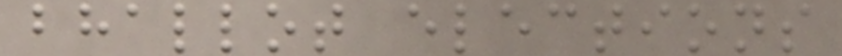bhallot elections
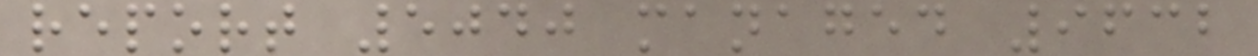report 5040 managed 9632
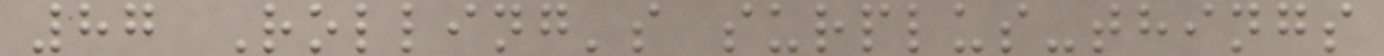87 Rolling's surplus-things
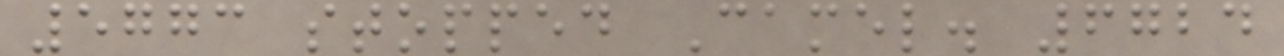5773 stopped Camel. 6724
